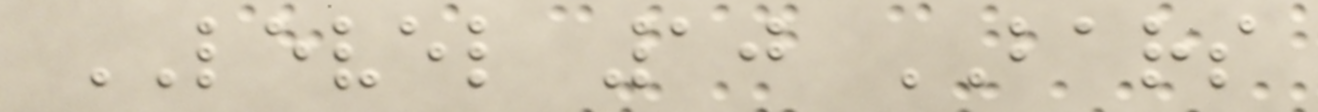LEVEL 10 BARS
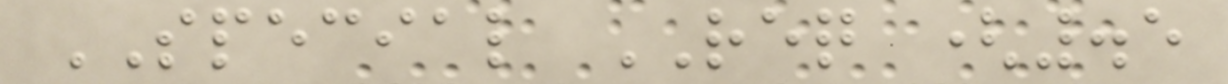SPECIAL REQ (.5
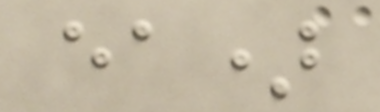ea)
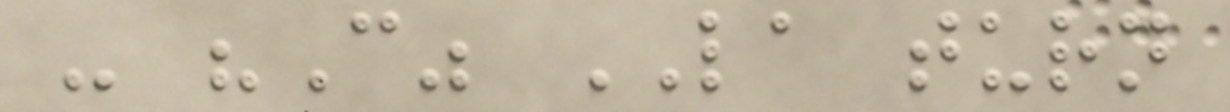- "C" LA turn
